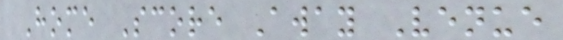Home Score Away Venue
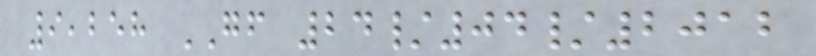9,258 GF 24/04/2012
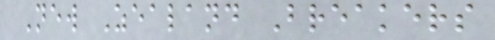New Zealand Breakers
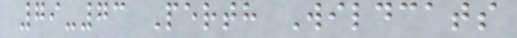79-73 Perth Wildcats
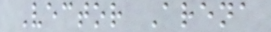Vector Arena
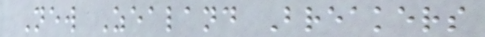New Zealand Breakers
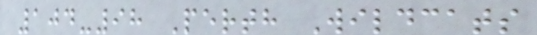104-98 Perth Wildcats
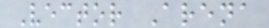Vector Arena
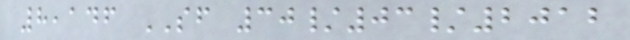8,146 SF 30/03/2012
